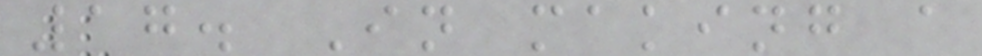17. In making a
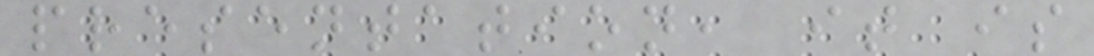presentation, it is
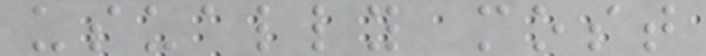usually most
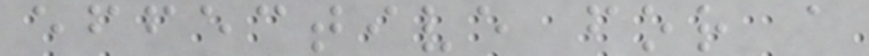effective for a
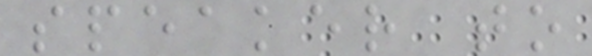speaker to
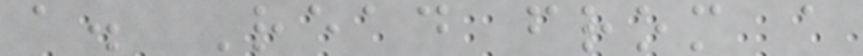a. Read from a
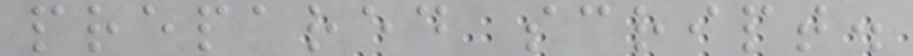prepared script.
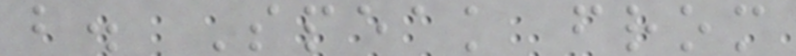b. Speak from
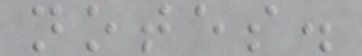notes.
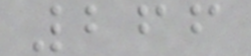266
